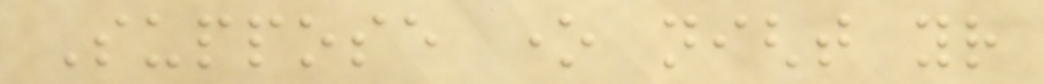Suppose one night your
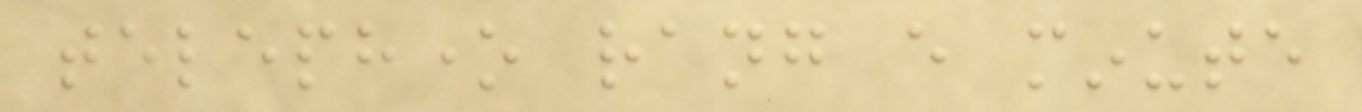telephone rang every minute
